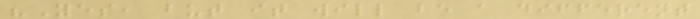"Yes, but it will be a different
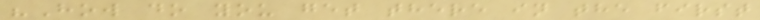"How do you get there in the first
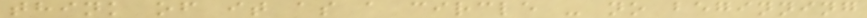think of it as a circle - no beginning
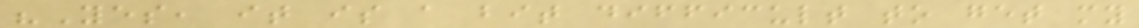"Yes, it is a bit difficult to get my
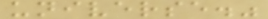universe."
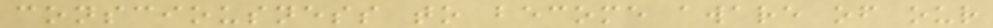consciousness to become aware of our
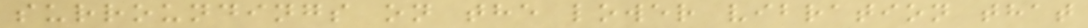surroundings on the lower vibration that
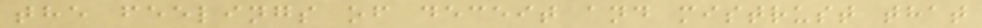the feelings of deceit and mistrust that
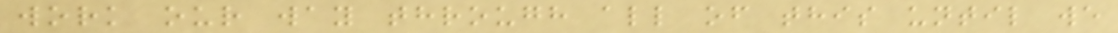work our way through all of this until we
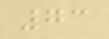73
